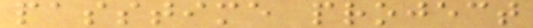passtime project
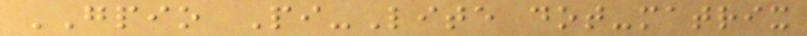GPIO Pi-Lite dot-matrix
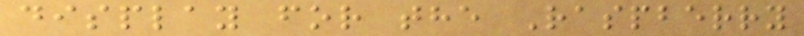display for the Raspberry
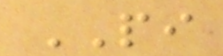PI
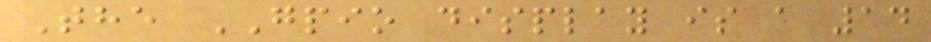The GPIO display is a 14
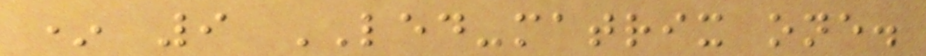* 9 LED-matrix one.
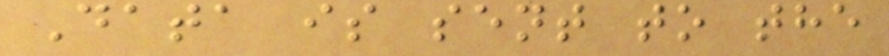Data is sent to the
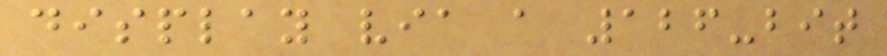display via a 126-bit
